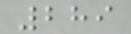289
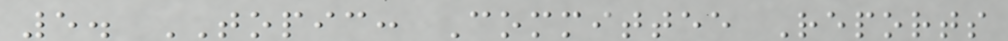5. TOPIC: Committee Reports
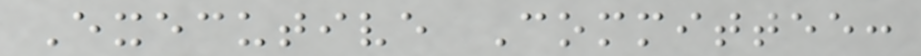Executive Committee:
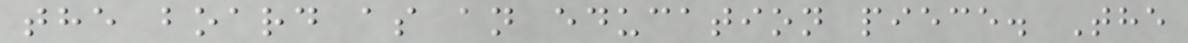the board as an education piece. The
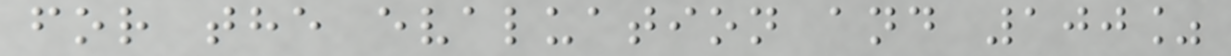for the evaluation and 100%
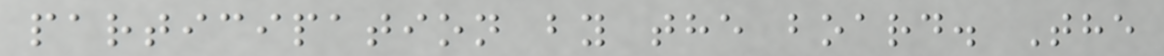participation by the board. The
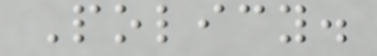Policy.
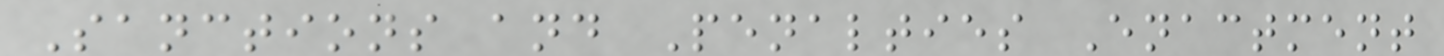Sanctions and Penalties Enactment
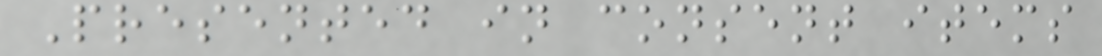Presented in consent items
